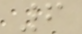6
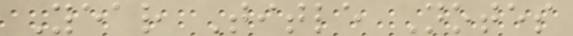Year Title Notes
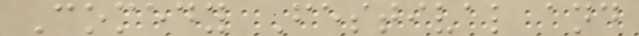Comedy Festival and
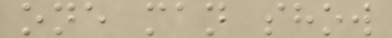one man show
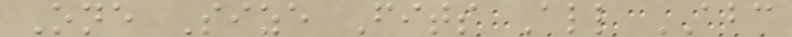One Size Fits All ABC
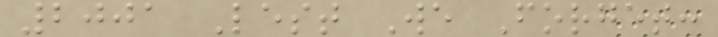2001 Lest We Forget:
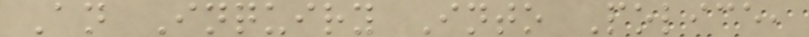An Inquiry Into Police,
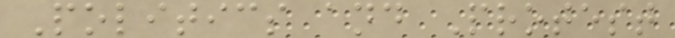Politics and Protest
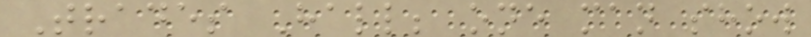Trades Hall; one man show
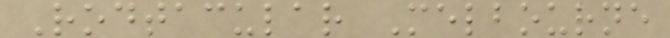Rodtacular Melbourne
